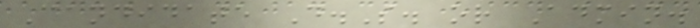Candidate D.S. or Admin.
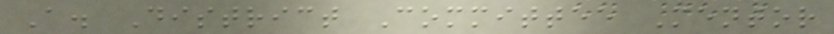A. District Committee Mentor
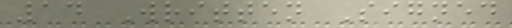14 Written Signed
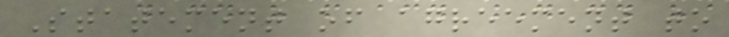Statement of agreement to
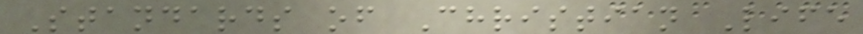Standards of Christian Life
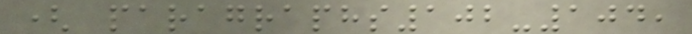( paragraphs102-104,
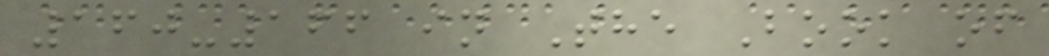160-166 in The Book of
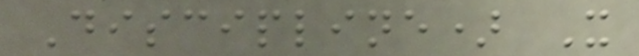Discipline) X
